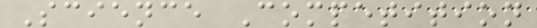Science Competition
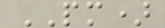PM)
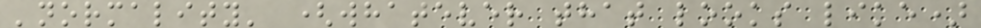'normality' (whatever that looks like)
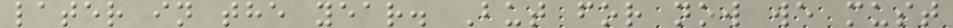later in the year. But for now we must
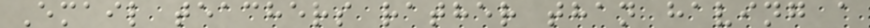Email teachers rather than having a
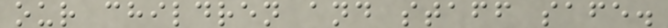our children and staff safe.
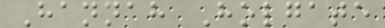Hannah Holgate
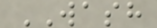WASH
